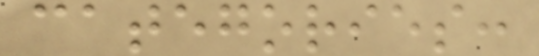categories:
